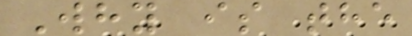Why is the
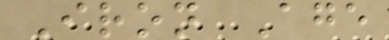Iron Age
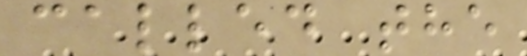called the
